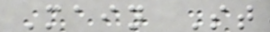Main St
